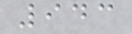943
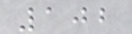102
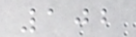102
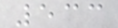533
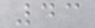43
